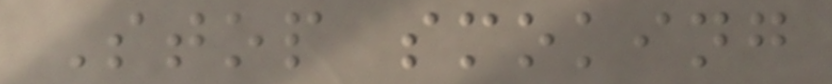Stop smoking
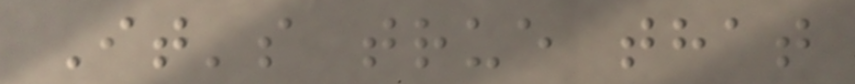It's true that
